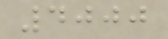4000
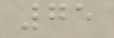75
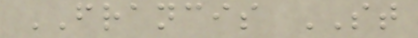FRANCIS ST
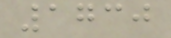1730
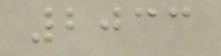2033
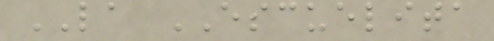LA ESCUELITA
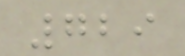729
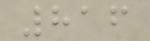816
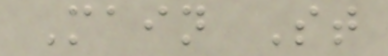Main St
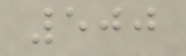500
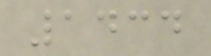1434
